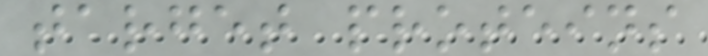target proteins
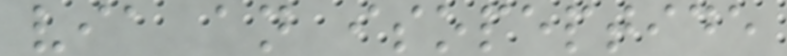via an isopeptide
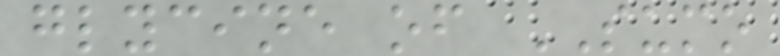glycine of SUMO
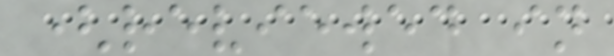(reviewed in
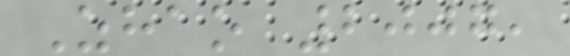Zhao 2007,
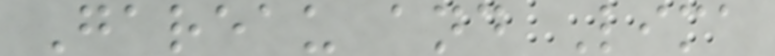Gareau and Lima
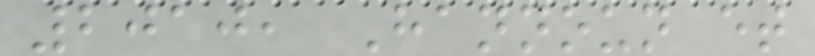2010, Hannoun et
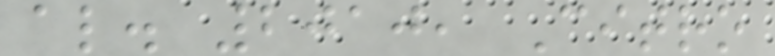al. 2010, Citro
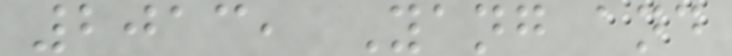2013, Yang and
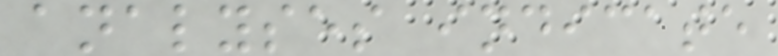analyses indicate
